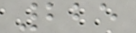225
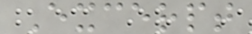Excerpt
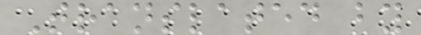Translated by
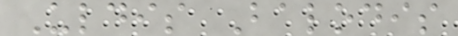Uldis Balodis
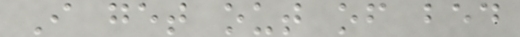I get out of bed
